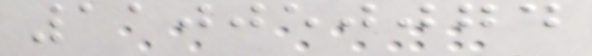110050074
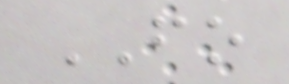FO
